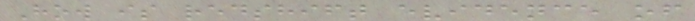How is redshift evidence of
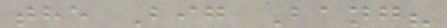the Big Bang?
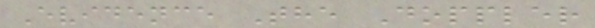Evidence The Doppler
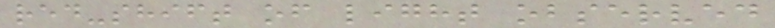red-shift of light observed
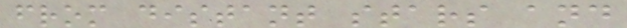from distant stars and
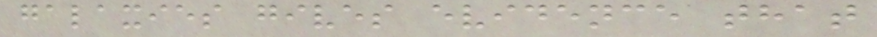galaxies gives evidence that
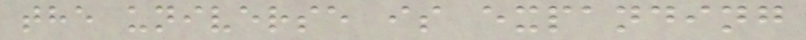the universe is expanding
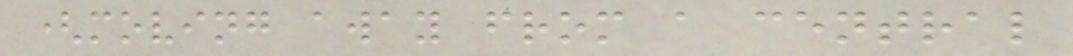(moving away from a central
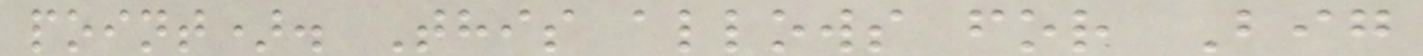point). This allows for Big
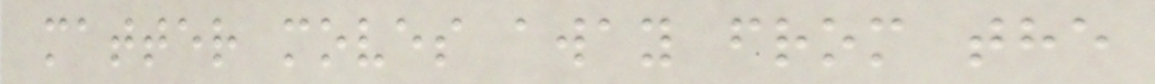matter moves away from the
